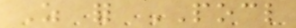As for POCL
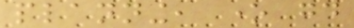planning, one good
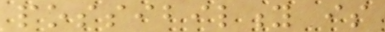possibility is
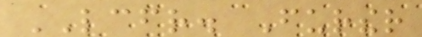LCFR. Further
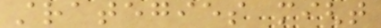strategies might
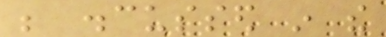be discussed in the
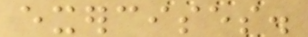exercises.
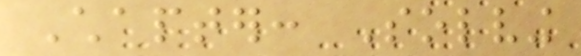Chapter: Solving
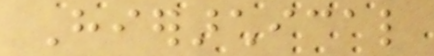Hierarchical
